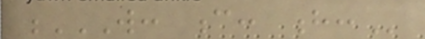W: C: H:
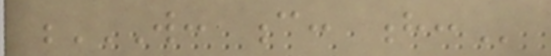W: C: H:
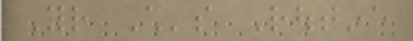Your Child's Routine
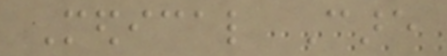Medical Care
